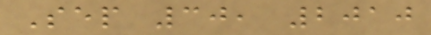Sep 30, 2010
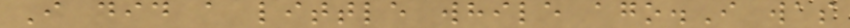I did a little while ago.I was
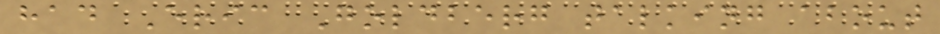had Eric Goldberg talking about
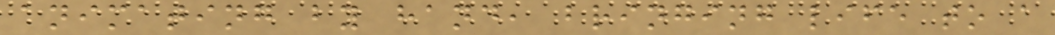animating by hand, bringing life to a
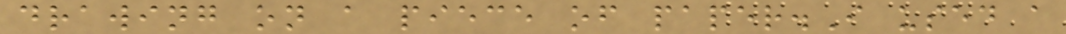drawing on a piece of paper.I used a
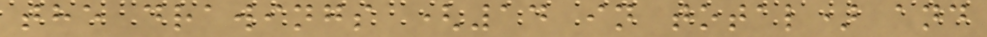the drawings (14 in total) and
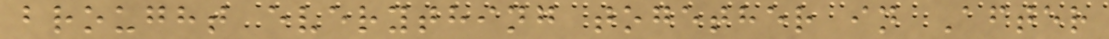brought everything together in After
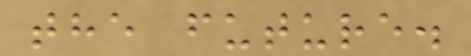the future.
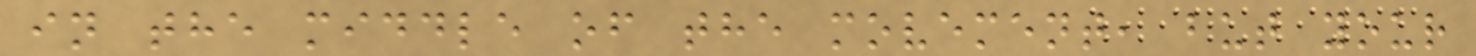in the middle of the movement, but your
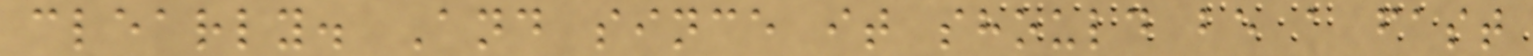clearly. And since it should be a fast
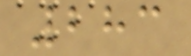283
